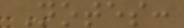Notes:
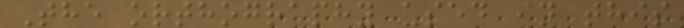The orthography used in this
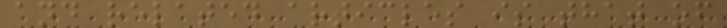and related articles is that of
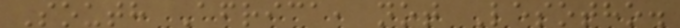South Africa, not Lesotho.
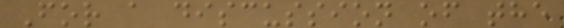For a discussion of the
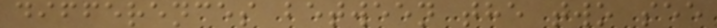differences between the two see
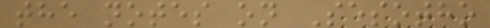the notes on Sesotho
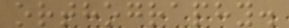orthography.
